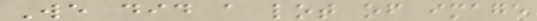We did a lot of image
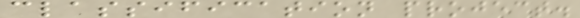classification project.
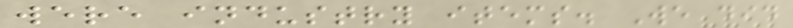were industry items. We did
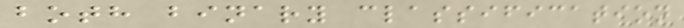both binary classification
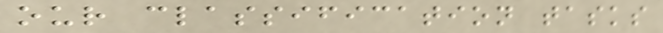our classification tasks
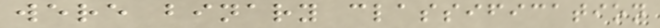were binary classification
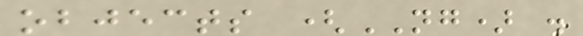objects (NG) .
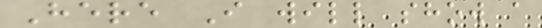Here I will show a
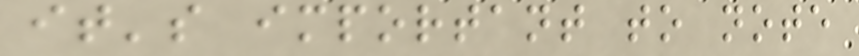it's important to note
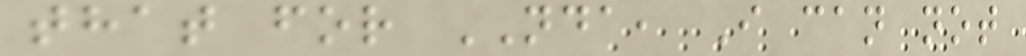that for NDA, I can not
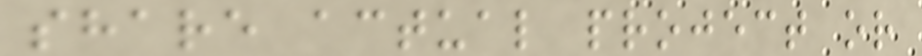share actual project or
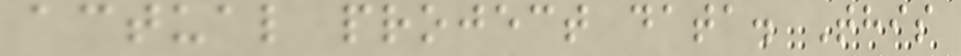actual project data. This
